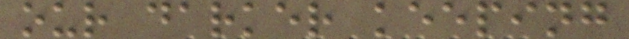our darker keeping
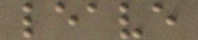leave
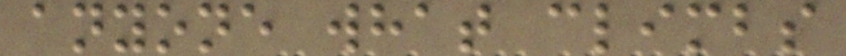anyone what climbs
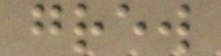grew
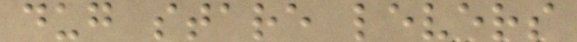dug stare levers
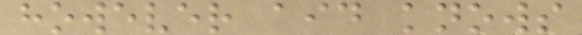however aid knows
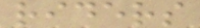riders
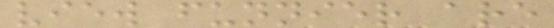view funnier are
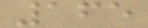165
